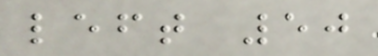left 50
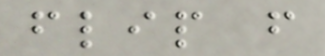flip f
